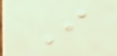I
